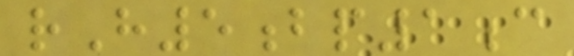rH5bp1c
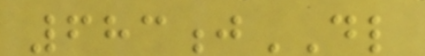683jDL
